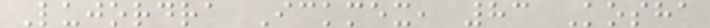Lujordra Ickmex, 83 Kosha
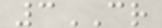3CR
